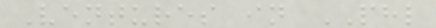Ventures in PHL
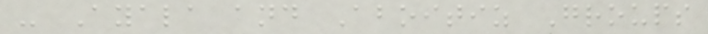- Ayala and Aboitiz Groups
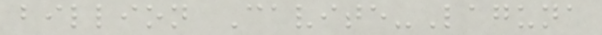billion Cavite-Laguna
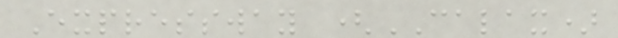Expressway (CALAX)
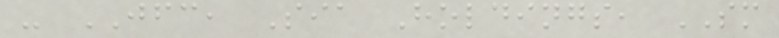- JFC, Sia Holdings, SM
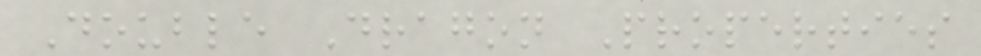Double Dragon Properties
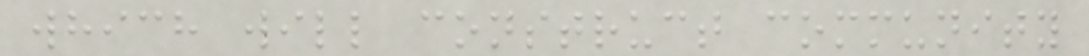which will construct community
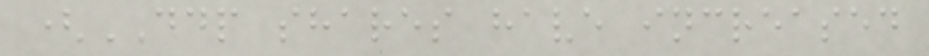(DDP shares have increased
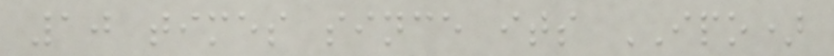10 times since its IPO)
